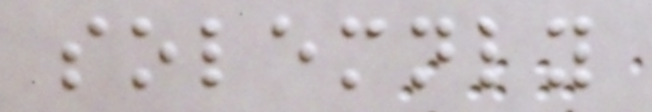solemnly
